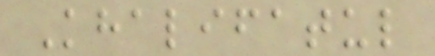Khalifatul
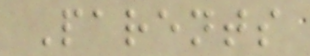Parents
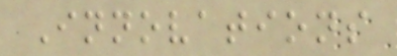Innovations
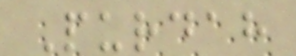Purdah
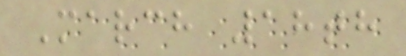March 18th
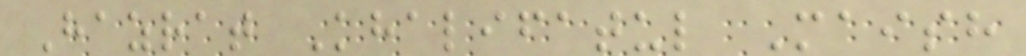Hazrat Khalifatul Maish
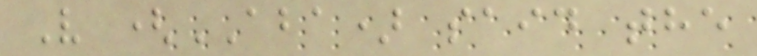V (ABA) said the
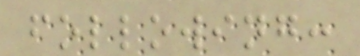following:
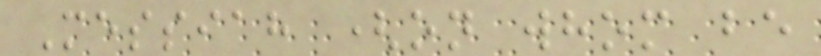Messiah (on whom be
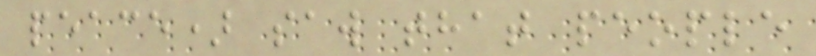peace) saw that people
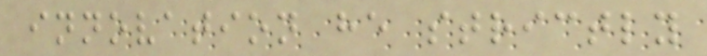innovation he strictly
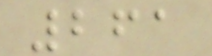261
